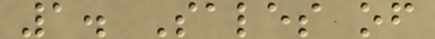1. Sales of
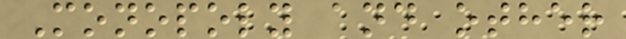Monopoly and other
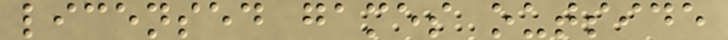licensed games outside
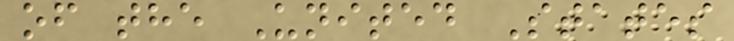of the United States
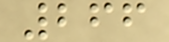266
